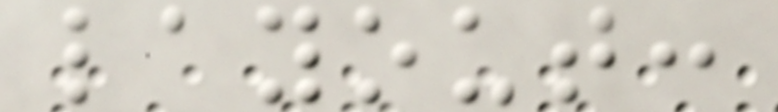layout:
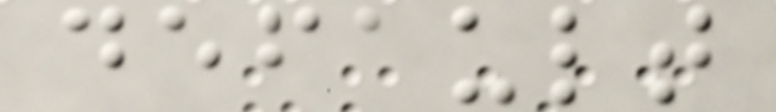default
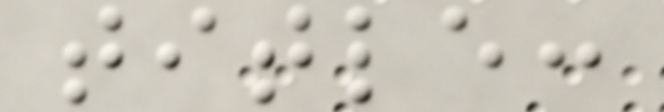title:
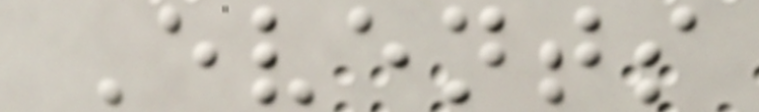Events
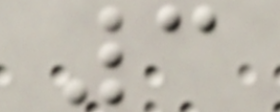3
